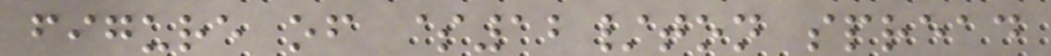figure of $12/ton spread
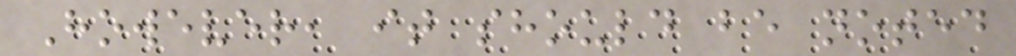However, it should be noted
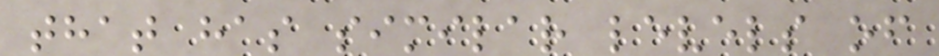that has similar levels of
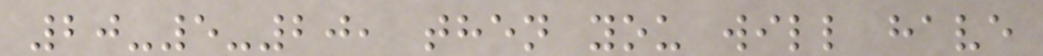20-5-20, then you will have
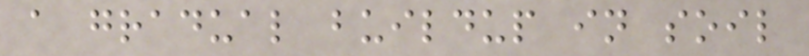a gradual buildup in soil
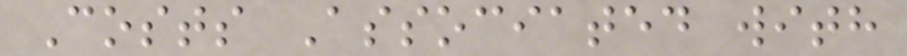Costs Associated with
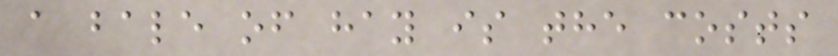a bale of hay is the costs
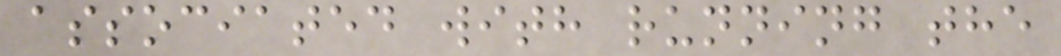associated with running the
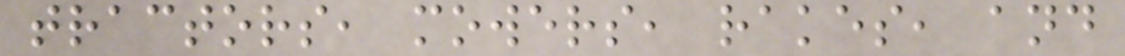tractors, mowers, rakes, and
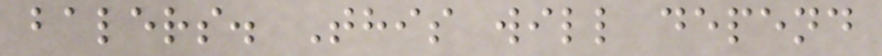balers. This will depend
